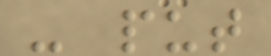- put
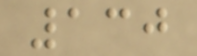130
